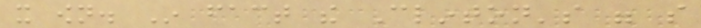it own. In fact the Clinton's were so
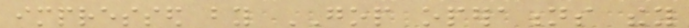impressed by GOP operations they
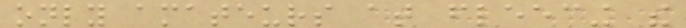only amateurs at fleecing the
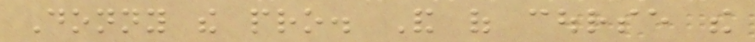Donny the pro. And of course the
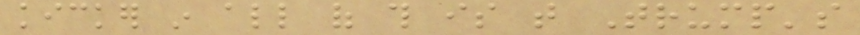kicker in all of this is that Trump's
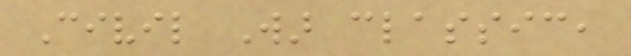Civil War classic,
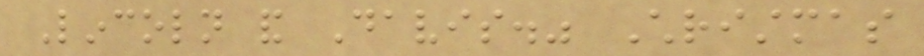Lincoln and Davis." Christmas
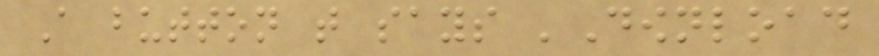A button that says 'Download
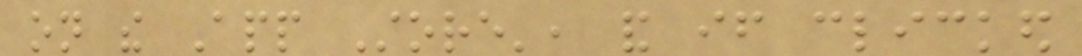on the App Store', and if clicked
